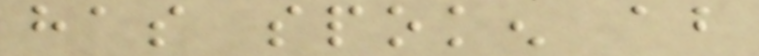has spoken about
